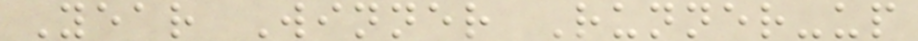Year Winner Runner-up
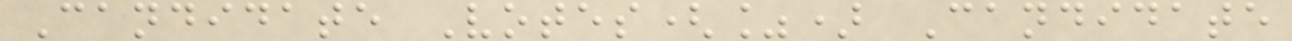Candidate Votes(%) Candidate
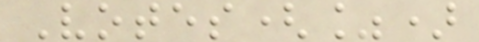Votes(%)
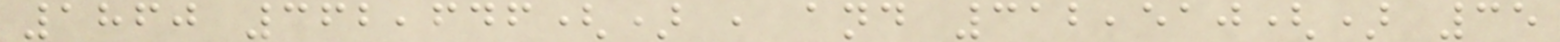1860 362,646() , and 312,510() 35
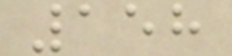158
